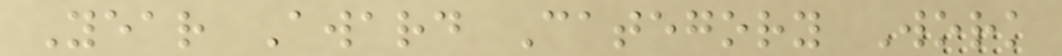Year Award Category Work
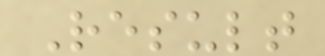Result
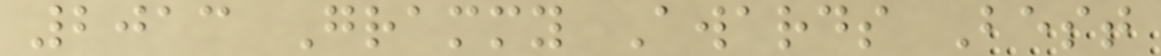2013 Grammy Awards Best
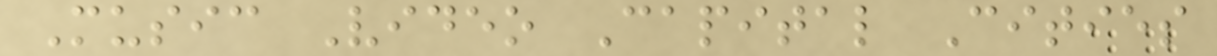Music Video Capital Cities
